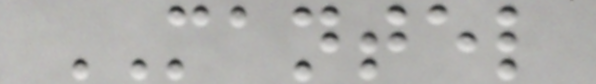MANTEL
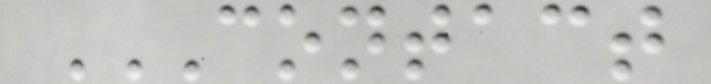CONTACT
